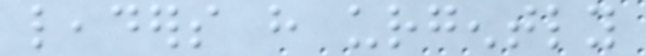leaders have urgently
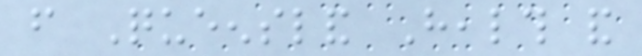from Queensland Health and
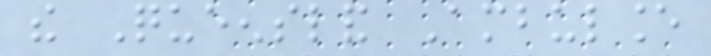the Queensland Ambulance
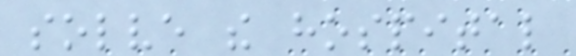solve the hospital
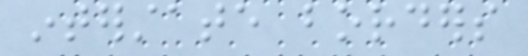interstate borders
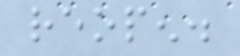reopen.
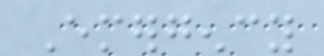Emergency
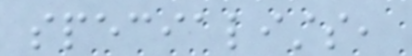specialists,
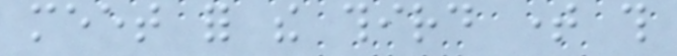meet for the third time this
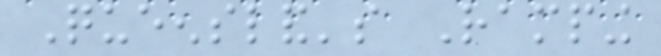Queensland's Ramping
